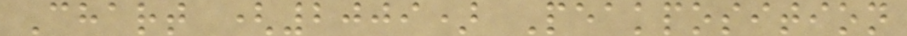Chart (2009) Peakposition
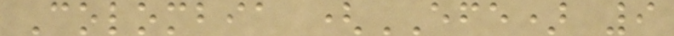Colombia (EFE) 9
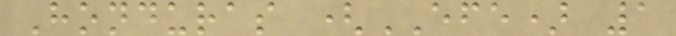Honduras (EFE) 1
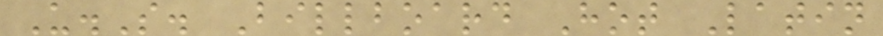U.S. Billboard Hot Latin
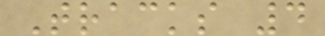Tracks 4
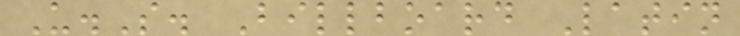U.S. Billboard Latin
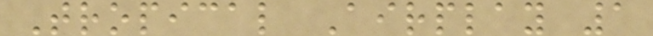Tropical Airplay 1
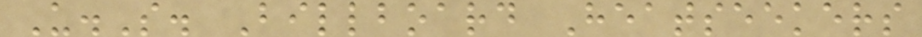U.S. Billboard Heatseekers
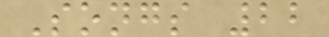Songs 22
